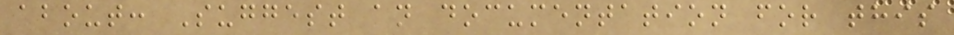about: Suggest an documentation for this
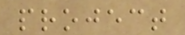project
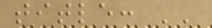title: ''
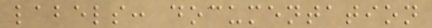labels: documentation
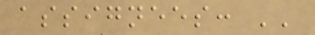assignees: ''
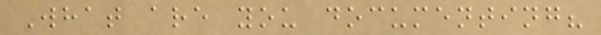What are you documenting?
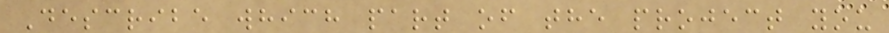Describe which part of the project you
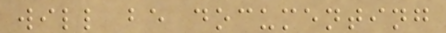will be documenting
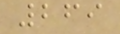269
